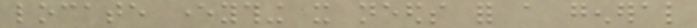locate everything it needs for a general
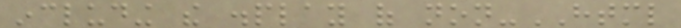including the display of non-HTML
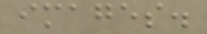images.
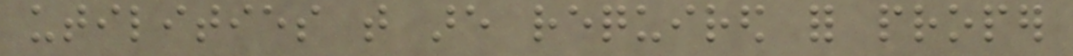utilities that are required for proper
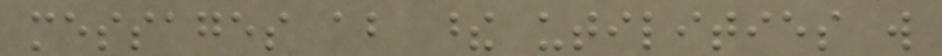messages about these utilities will
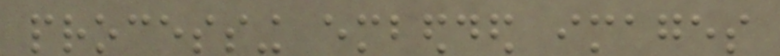processing embedded images
